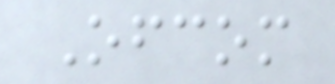Ofcom
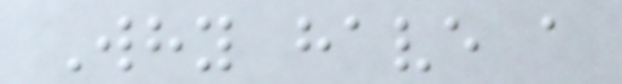Why have a
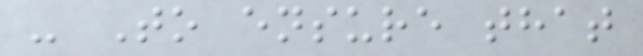- To ensure that
